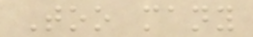Too many
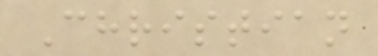Christian
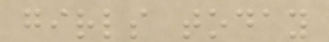girls today
